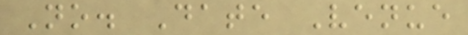No. Date Venue
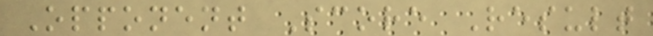Opponent Score Result
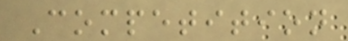Competition
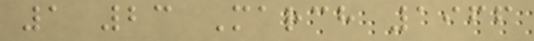1 23 March 1966
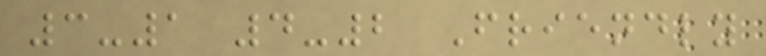3-1 4-2 Friendly
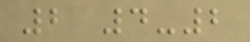2 4-2
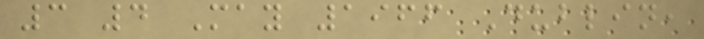3 4 May 1966 Dublin,
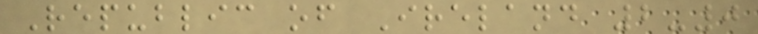Republic of Ireland 2-0
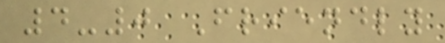4-0 Friendly
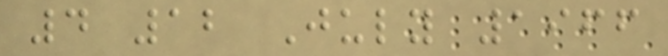4 12 July 1966
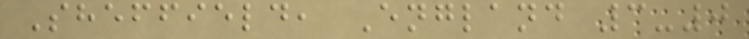Sheffield, England 3-0
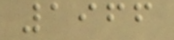1966
